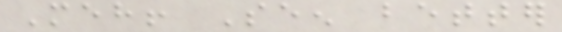Meh! Seen better
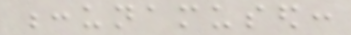:unamused:
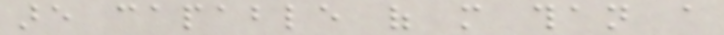are capable of more than a
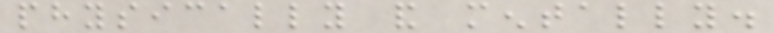physically and mentally.
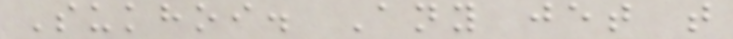Sukhoi. Any jet that
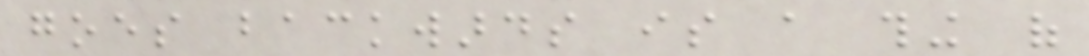goes backwards is a thing of
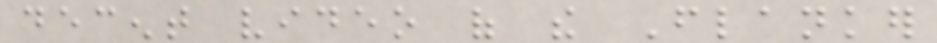decent video of the Flanker
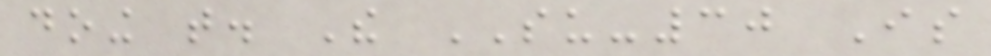doing that. The SU-30 Is
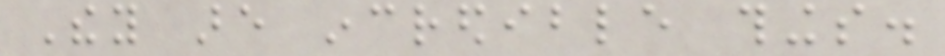They are incredible things.
